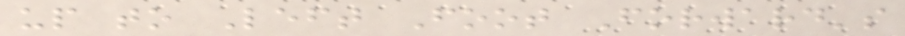up to Left Foot Forward's
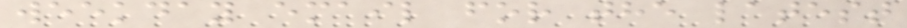weekday email for the latest
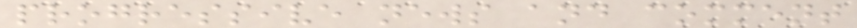progressive news and comment
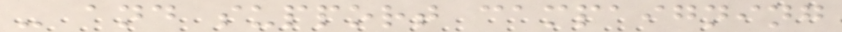- and support campaigning
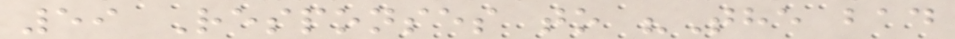59 Responses to "The bad
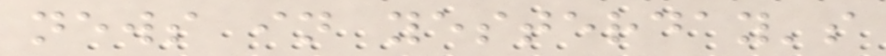news in yesterday's
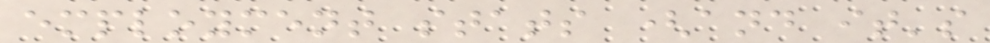employment stats (and it's
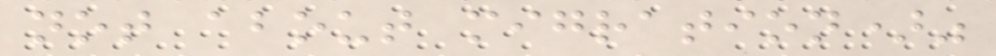not about migration)"
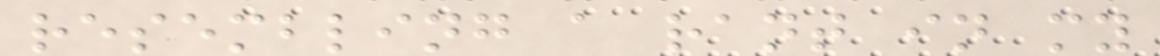resembling a rant in my
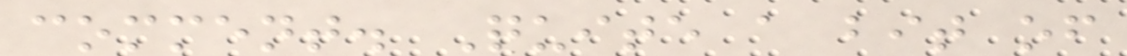comment. Quite a bit of
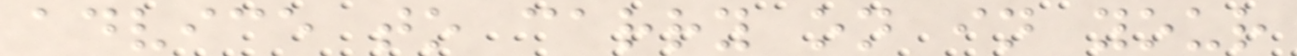advice to carry on in your
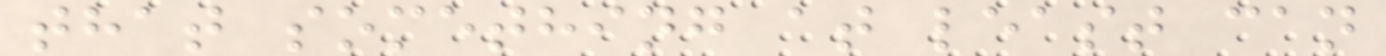that something at least can
